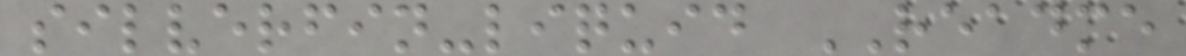silverfin-liquid README
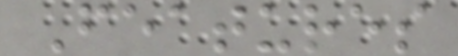Features
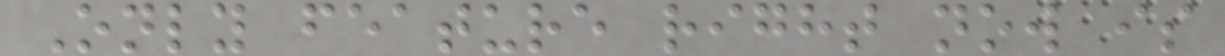Only feature right now is
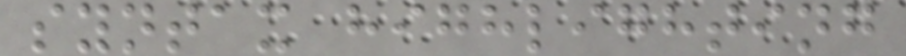syntax highlighting
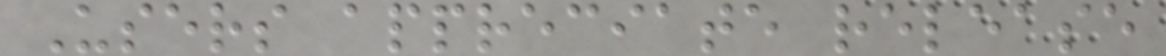Users appreciate release
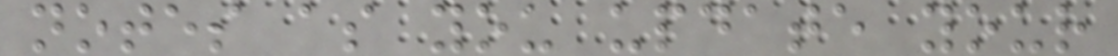notes as you update your
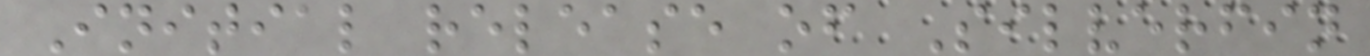Initial release of Silverfin
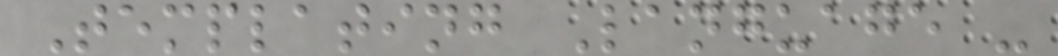Templating Language -
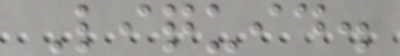Liquid.
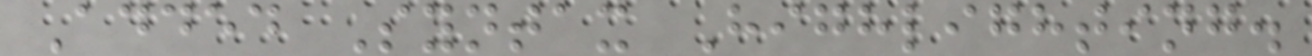Added Syntax Highlighting.
